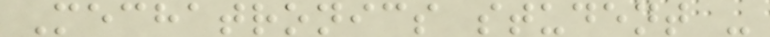Mechatronics student -
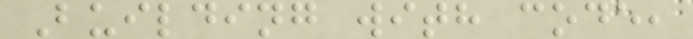Building with code,
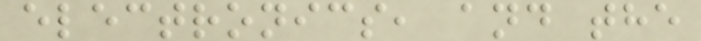electronics, and the
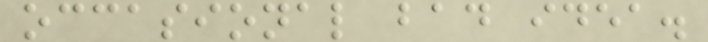occasional bad idea.
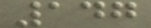147
